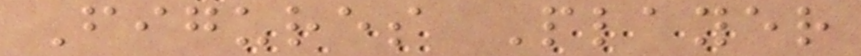Figures Player
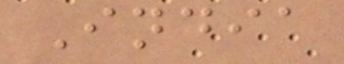India
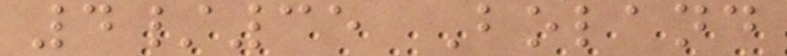4/35 Boland
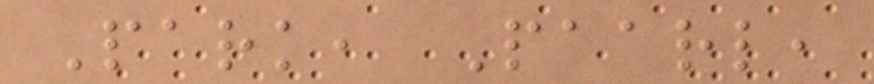Park, Paarl,
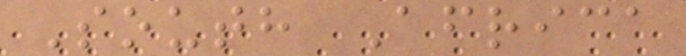South Africa
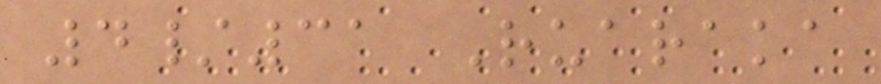4/31 Ruaraka
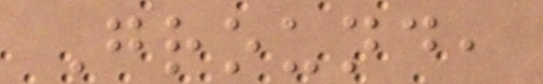Ground,
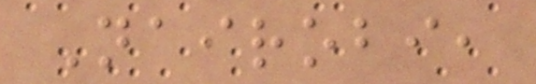Nairobi,
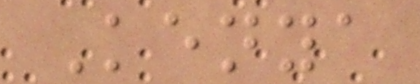Kenya
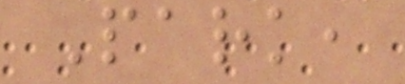Park,
